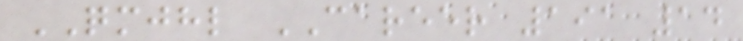QMJHL CAREER 191 14
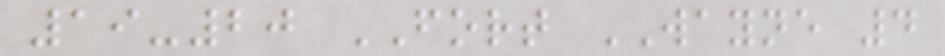19-20 FORT WAYNE 4
